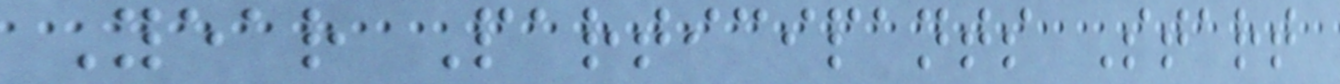Year Participants Start
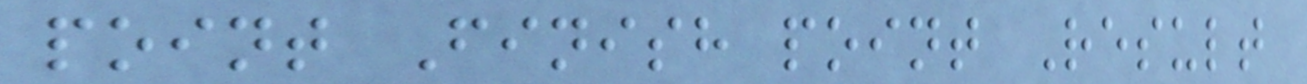point Finish point Result
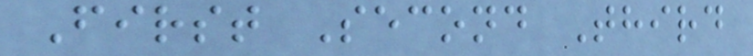First Second Third
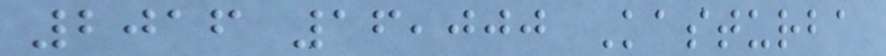2016 16,000 Kasturba
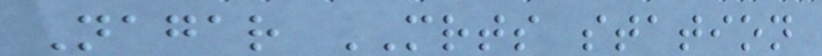Nagar MRTS station
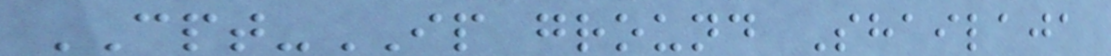CPT-IP ground Shailaja
